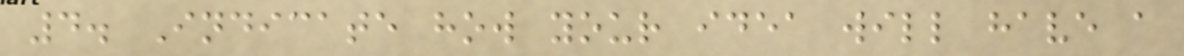4. Indicate how your idea will have a
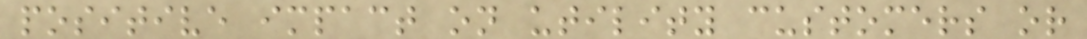positive impact on utility customers or
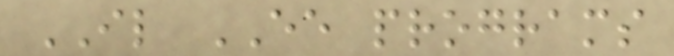IL EE programs
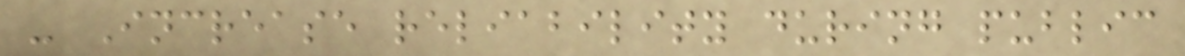- Increase reliability during public
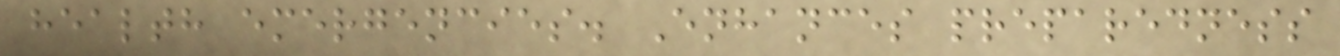health emergencies. Enhances preparedness
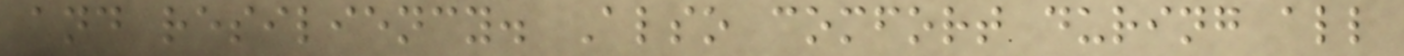and resiliency. Also comfort during all
